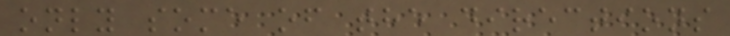only some of the directions
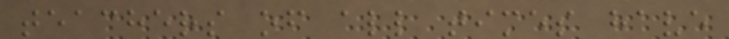teachers of all times have
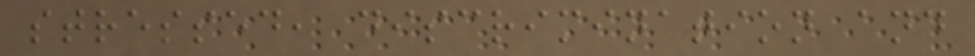stressed, discrimination and
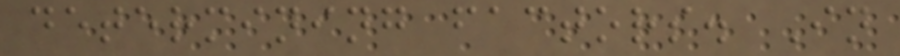determining factors. In
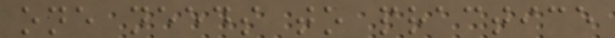one needs to practice
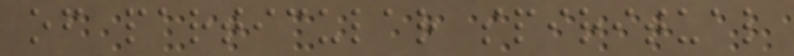of particular spiritual
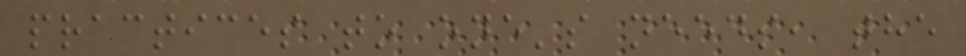practices to one's needs, the
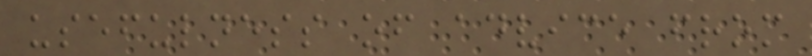usefulness of advice from
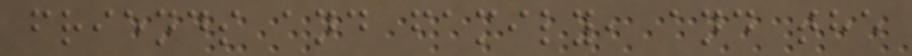friends and family, and the
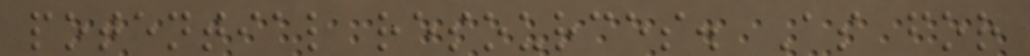potential resources. As for
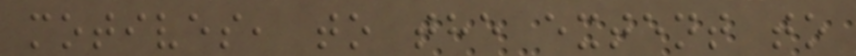motives, to the extent to
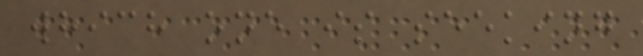which one is seeking
